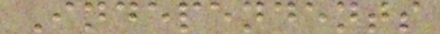Independents
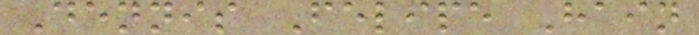Dennis Felipe Hain
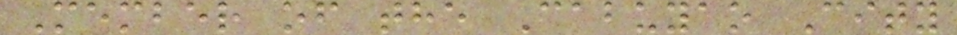Member of the Cabuyao City
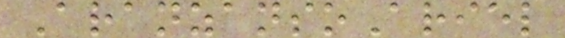AranzansoAriel
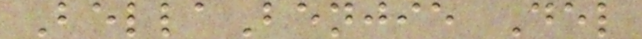BellaBenjie Del
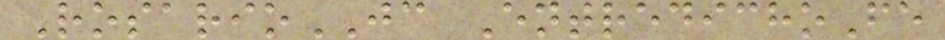RosarioJC EntredichoFe
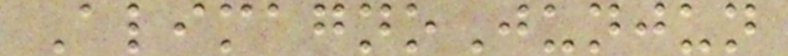AlimagnoJunjun
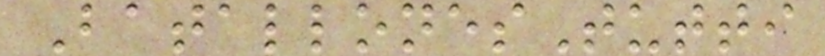BatallonesTutti
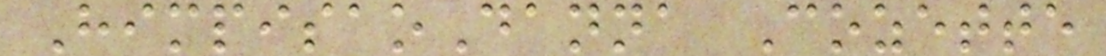HimpisaoDanna Cozette
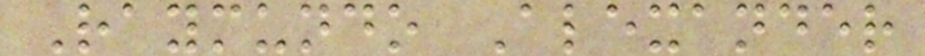Raymundo Alexander
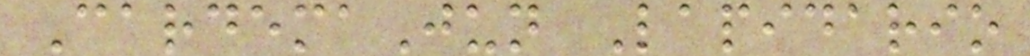CardemaJun Lapidario
